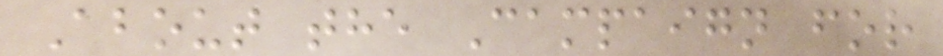About the Campaign for
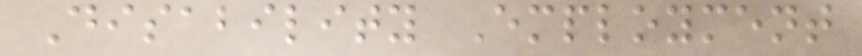Disability Employment
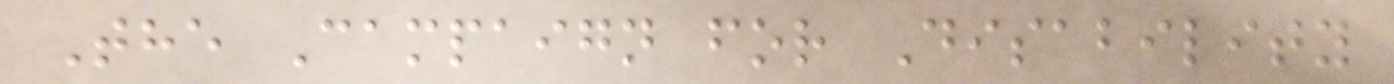The Campaign for Disability
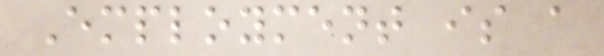Employment is a
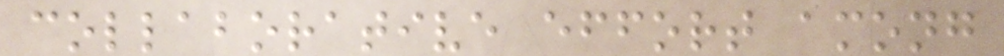collaborative effort among
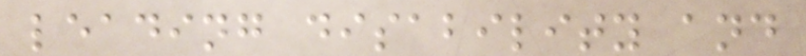leading disability and
